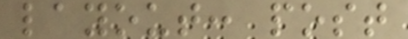layout: post
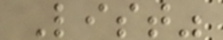List"
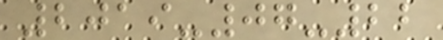2019-07-22
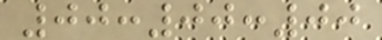00:00:00
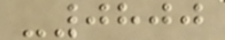-0800
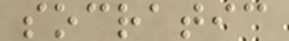socratic
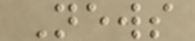News
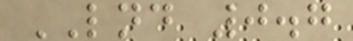LND 0.7
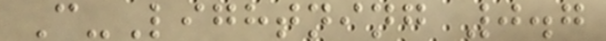C-Lightning 0.7
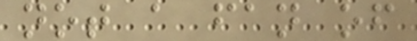not a fan of
